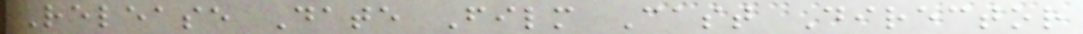Release Date Film Cast Director
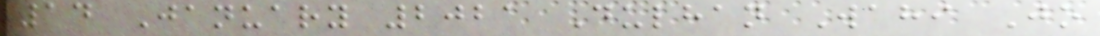14 January 2021 Dulhan Wahi Jo
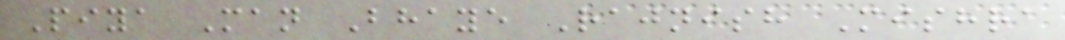Piya Man Bhaye Rajnish Mishra
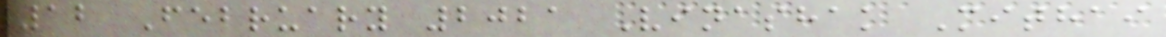12 February 2021 Vinashak Mithai
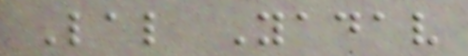Lal Yadav
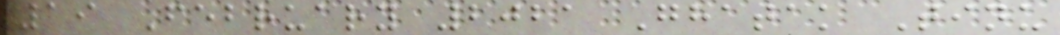19 February 2021 Ghatak Tinu
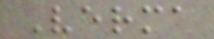Verma
